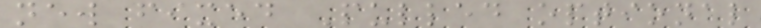new fixed Pulled optional
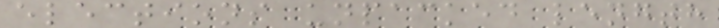elections unpacked length
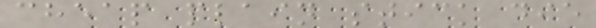cheap plain stick die
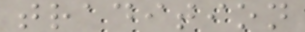tradition
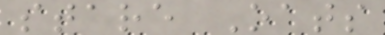stare Oats
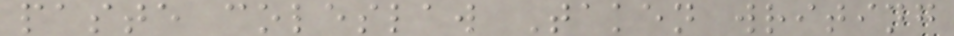paste coleslaw Taken writing
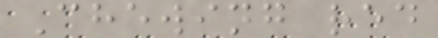Chewing red
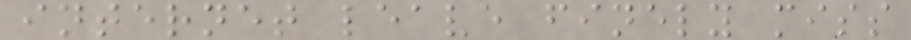internet leave finely miss
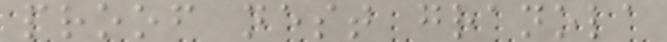proof nest granola
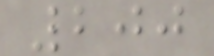200
